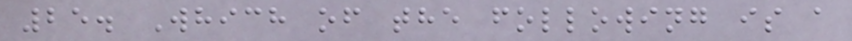25. Which of the following is a
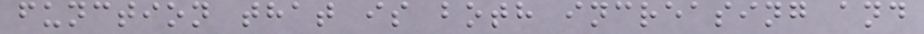function that is both increasing and
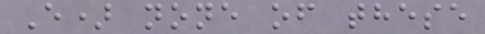E) none of these
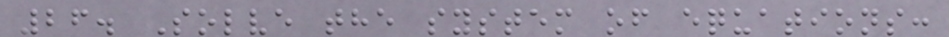26. Solve the system of equations:
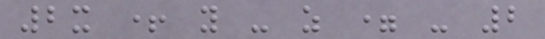2x + y - z = - 2
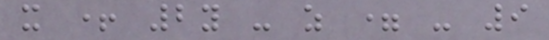x + 2y - z = - 9
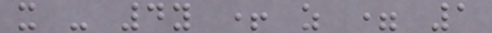x - 4y + z = 1
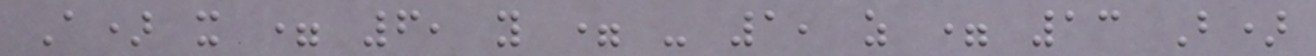A) x = 6, y = - 1, z = 13 B)
